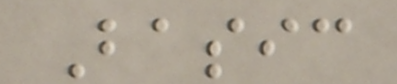Basic
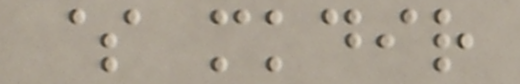$ mkdir
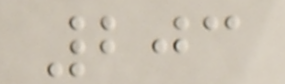203
